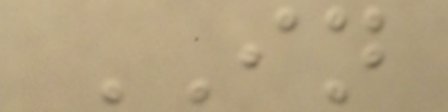IN
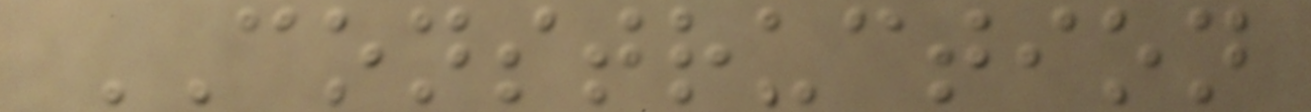CONSTRUCTION
